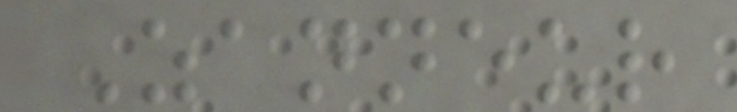Zanneur
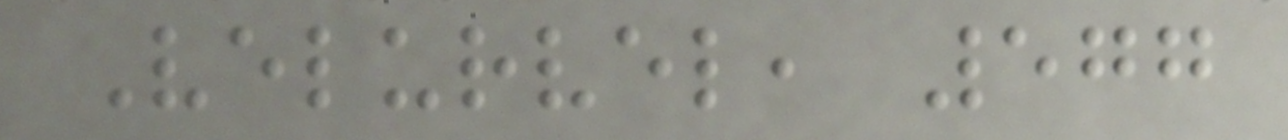Velurvel, 577
